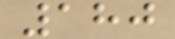180
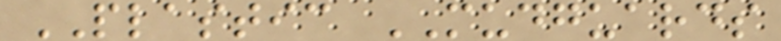PLASTIC MUDGUARDS
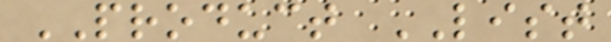PRODUCT LIST
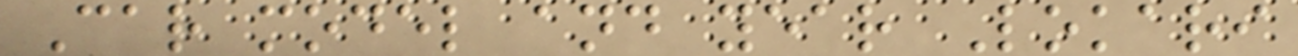Car model and year Lokari
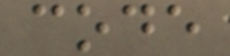code
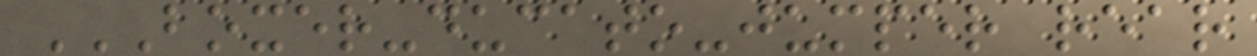BOXER-DUCATO-JUMPER REAR
